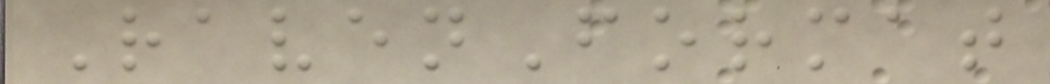RavenFormat
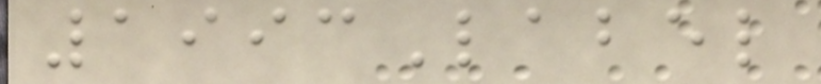1993Label
